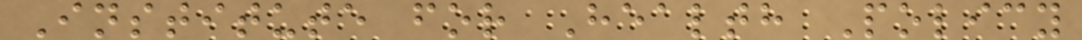Institute for Health Policy
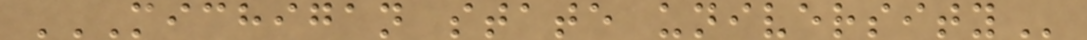MICHIGAN STATE UNIVERSITY
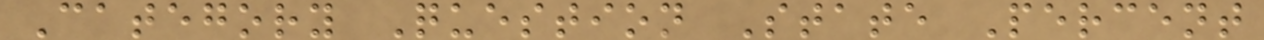Category Question State Percent
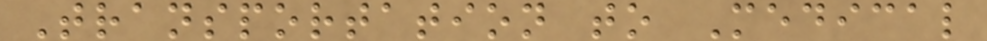Transportation to Medical
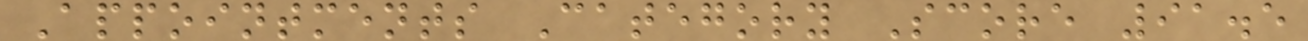Appointments Category Score 91.5
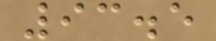93.5
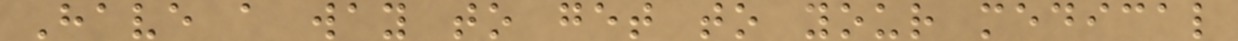Have a way to get to your medical
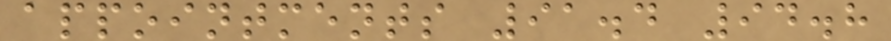appointments 91.4 94.8
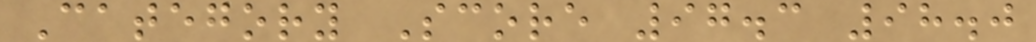Category Score 97.3 98.0
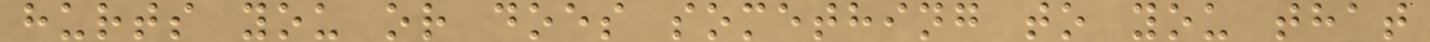hurts you or does something to you that
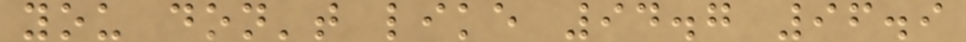you don't like 94.7 96.9
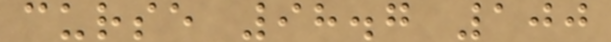curse 98.7 100
